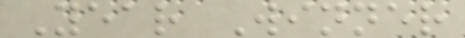Year Winner
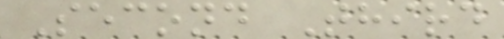Second Third
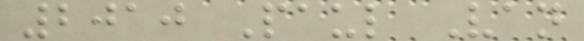2010 Paul Van
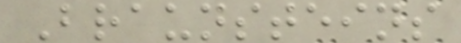Braunsteins
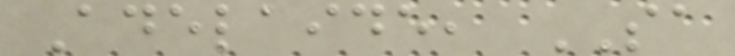Adelaide, SA
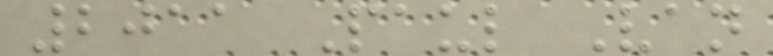2011 Paul Van
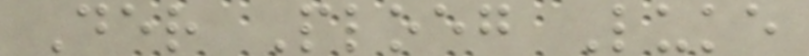Der Ploeg Luke
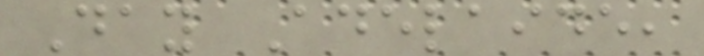Day Adelaide,
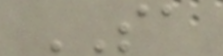SA
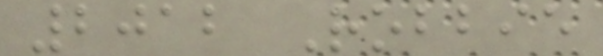2012 Robbie
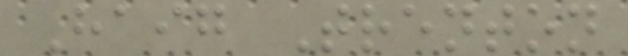Haig Trenton
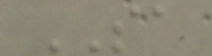SA
